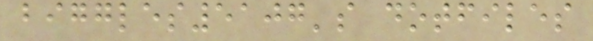biggles5107's dotfiles
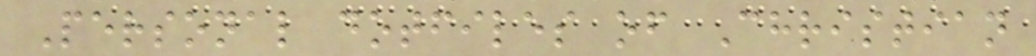Personal dotfiles of Christian
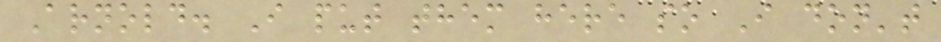Arnold. I put them here so I don't
